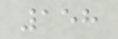158
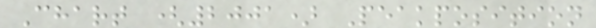Chart (2001) Peakposition
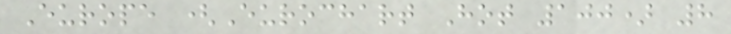Europe (Eurochart Hot 100) 8
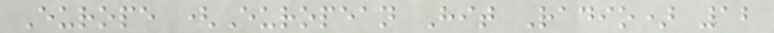Europe (European Hit Radio) 12
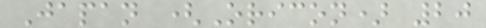Japan (Oricon) 20
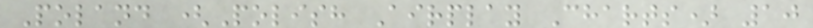Poland (Polish Airplay Charts) 10
